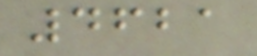4621
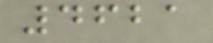4621
